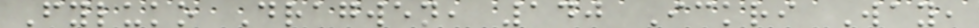Fyluko Dragwen, 140 Ickri Way,
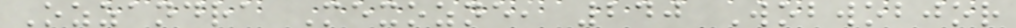Ozzandra Mexozne, 240 Wobwobjor
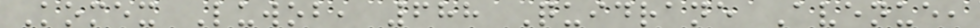Komex Luwob, 688 Quidrane Avenue,
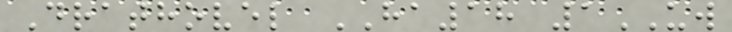Drathovel HA18 1UW
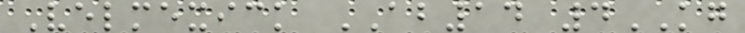Velmexick AB14 4KG
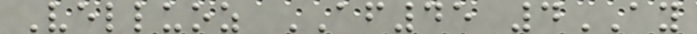Velluoz AF45 4AY
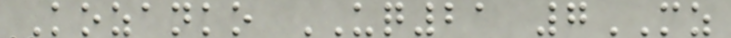Kozanko UQ21 7MZ
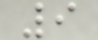9
